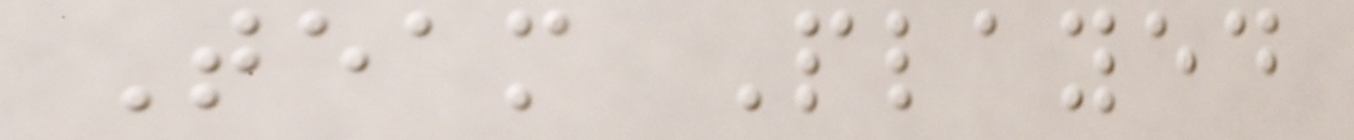Team Played
